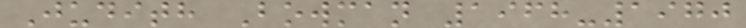Judith Bowman 1968-1970
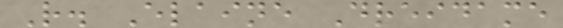R. Elaine Dreidame
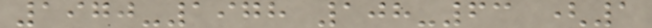1970-1978 108-63 (1
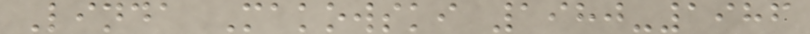Linda Makowski 1980-1986
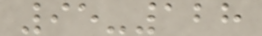95-128
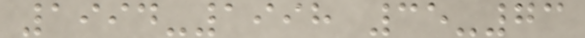1994-1998 35-73
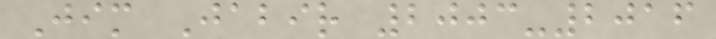Jim Jabir 2003-2016
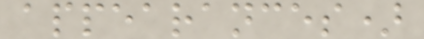appearances)
